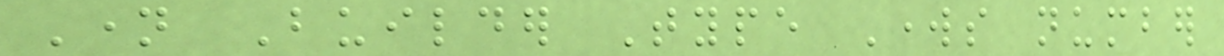Name Builder Type Works number
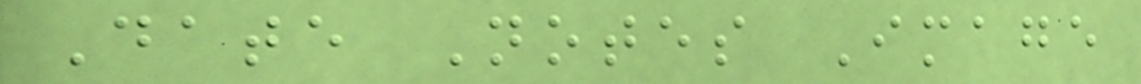Date Notes Image
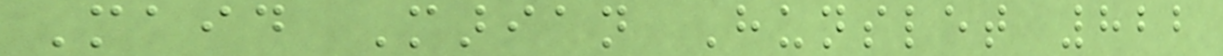Maid Marian Hunslet 822
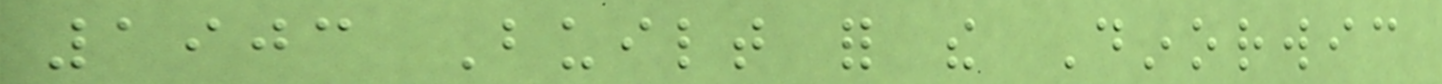1903 Built for the Dinorwic
